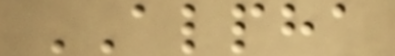ALPHA
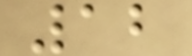12
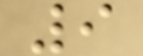9
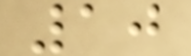10
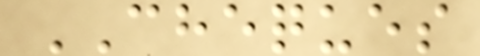CHEQUES
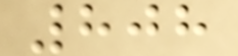808
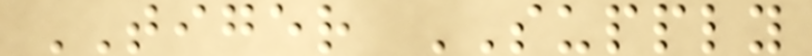TIGER SUPPLY
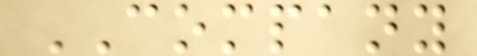COMPANY
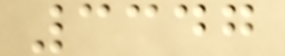3347
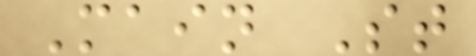Main St
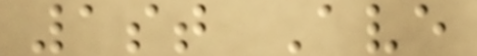1st Ave
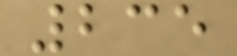235
